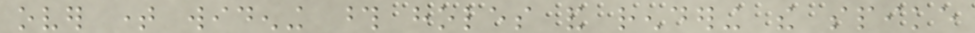over time widening those holes and rendering the spike
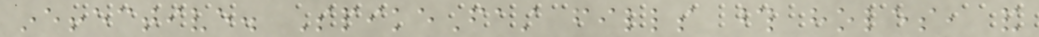ineffective. SpikeFast fills those holes, and
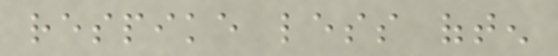respike less often
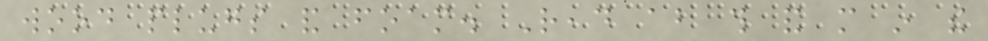wood plugs and foam. Read about this and more in the
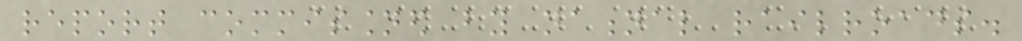report commissioned by national railroads.
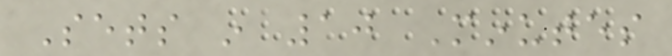Sets in 10 Minutes
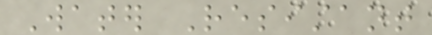Water Resistant
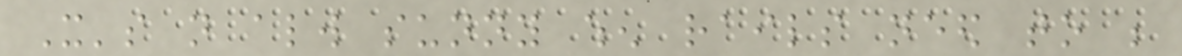It's not always sunny when rails need to be
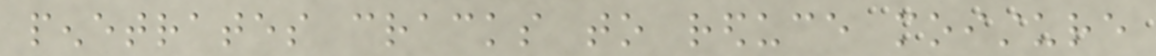penetrates cracks to reduce moisture
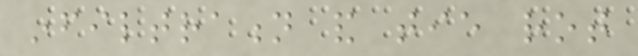infiltration and tie rot
